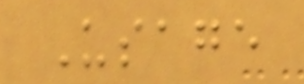Usage
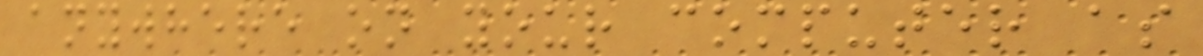anywhere on your computer as
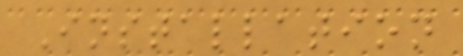Installation
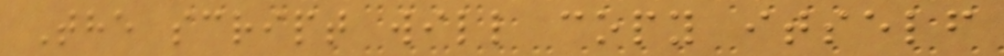The script will copy itself
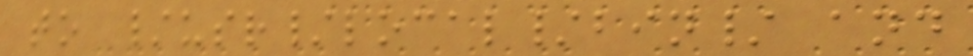to /usr/local/bin/ and
